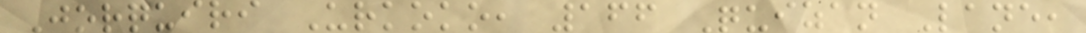Jorquiri Urkoko, 166 Quizan Lane,
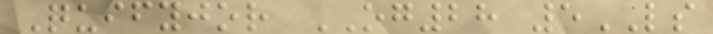Quifyjor OG28 5LS
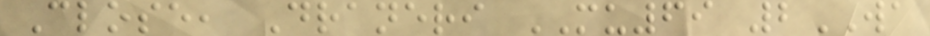Close, Draneri MU69 2WA
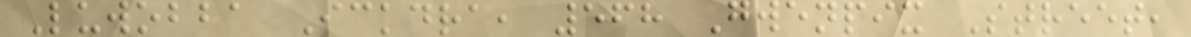Luwobba Ickdra, 568 Gwenpix Street,
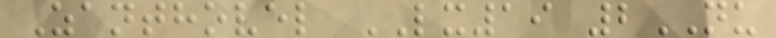Zanthovel LX19 2NU
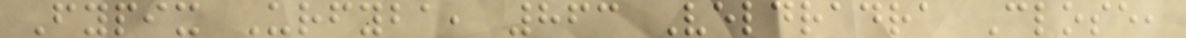Fypix Urfyba, 863 Veldradra Close,
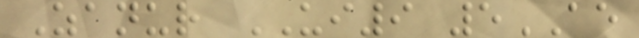Zanur UI9 5AE
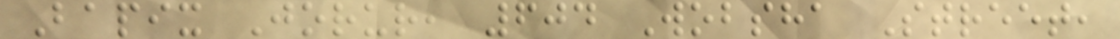Bapix Jorur, 604 Wobsha Street,
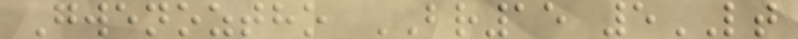Gwenoztho BR15 5LT
